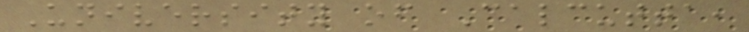University of Calcutta,
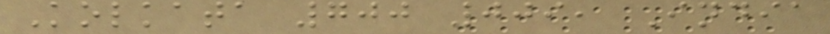Kolkata 700 009, India
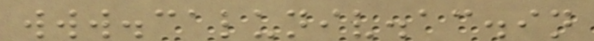www.caluniv.ac.in
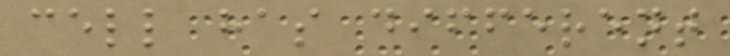cell has different
